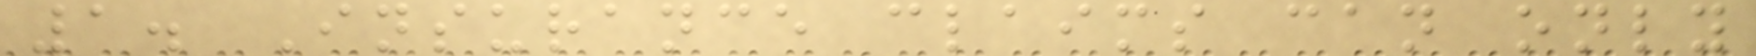1. Insurance claims can only
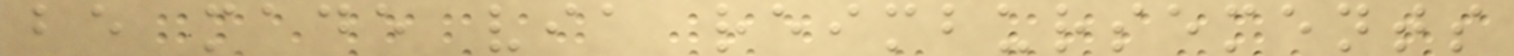be made via reimbursements
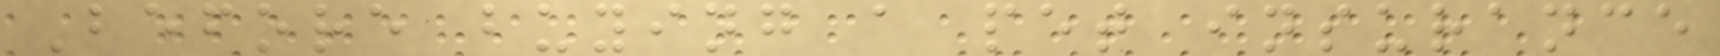Before buying a pet insurance
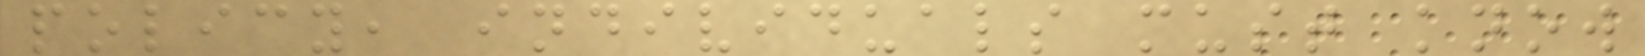policy, individuals must know
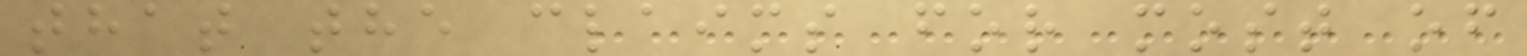that the claims for most of
